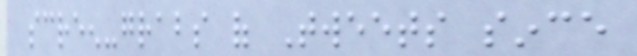screen-grabs of Tweets since
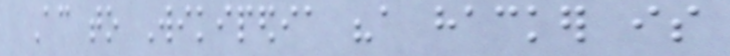According to Wikipedia "a hacker is
